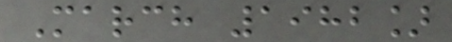March 1982]
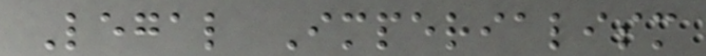Legal Imperialism
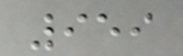959
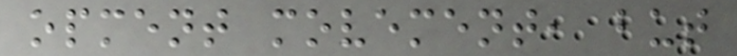opment movement, but
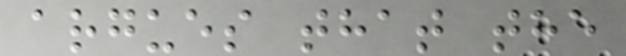argues that the
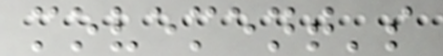movement's
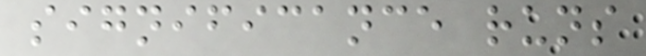significance runs
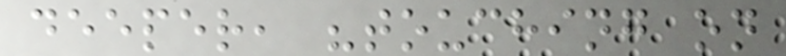deeper, "touching on
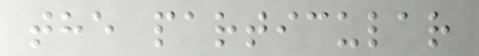the particular
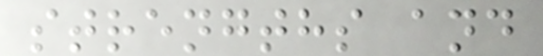strengths and
